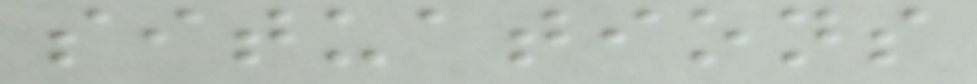situations
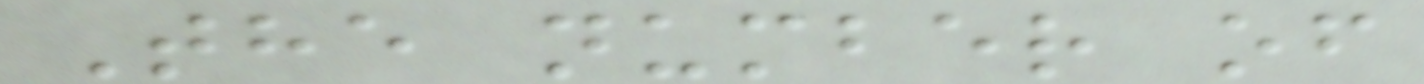The number of
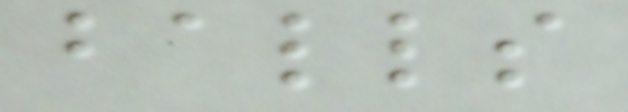balls
